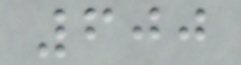600
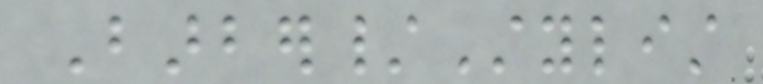Barber/Stylist
